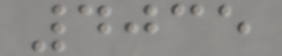4035
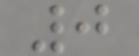0
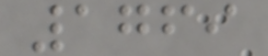1769
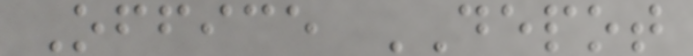Office DEPOT
